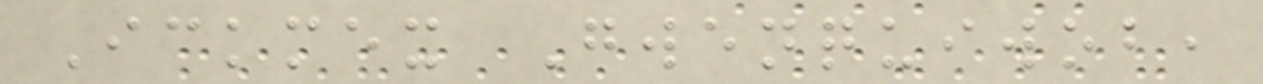Ickmex Gwenquiwob,
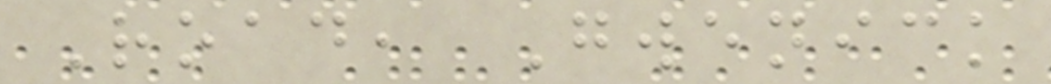Road, Gwenick
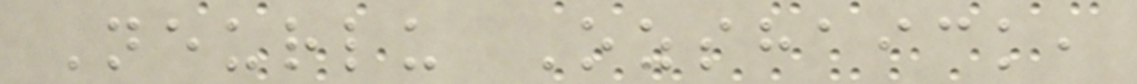Neurlu Ozshaick,
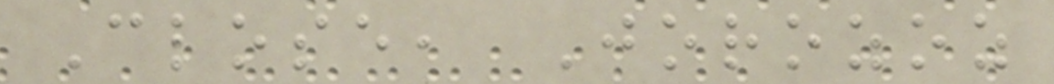Close, Jorozoz
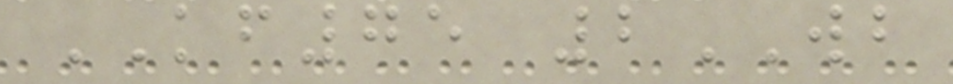KF75 2WB
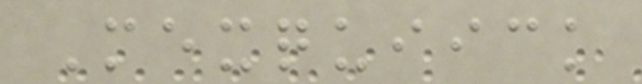Mexquiick
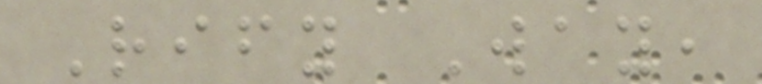Rify Way,
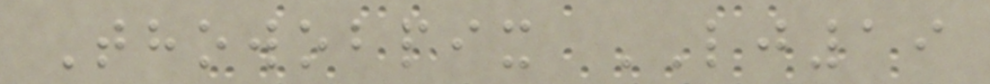Thowobpix LJ19
